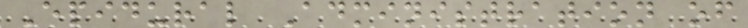Epidural Administration of
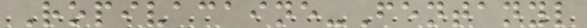Ropivacaine-Fentanyl
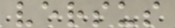versus
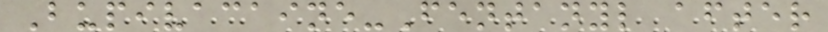Bupivacaine-Fentanyl after
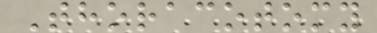Thoracotomy
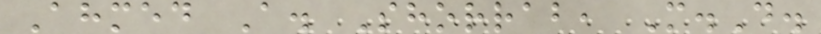Ahmed A. Shorrab, M.D.
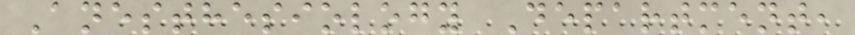Anesthesiology Department,
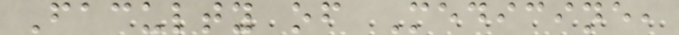Faculty of Medicine,
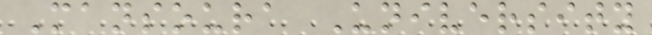Mansoura University
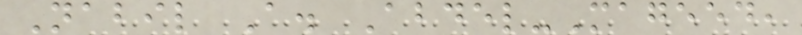Nabil A. Abdel-Mageed,
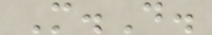M.D.
